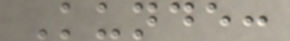Kunde:
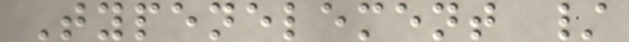Typenelement /
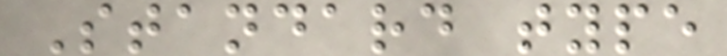Standard type
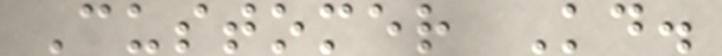Customer Kd.
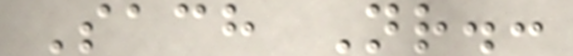Sach Nr.:
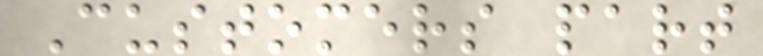Customers part
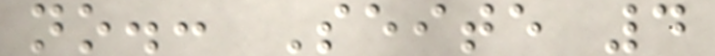no.: Seite 4
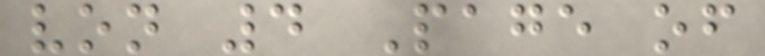von 4 Page of
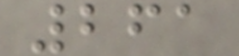261
